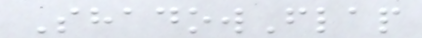ShadowFlap
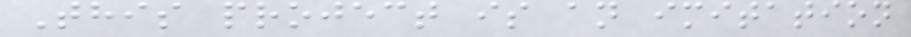This project is an imitation
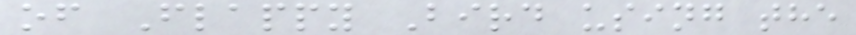of Flappy Bird using the
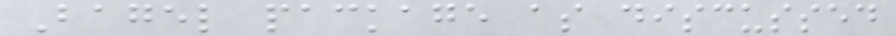Bagel package as discussed
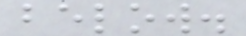below.
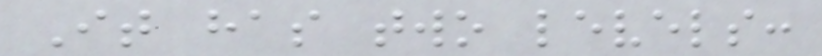It has two levels:
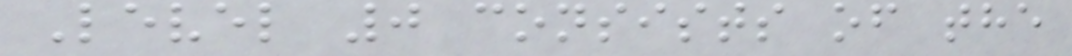Level 0 consists of the
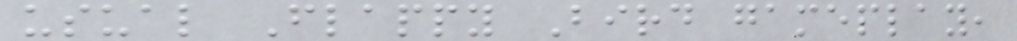usual Flappy Bird gameplay,
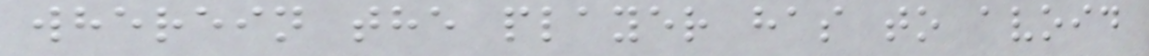wherein the player has to avoid
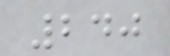240
